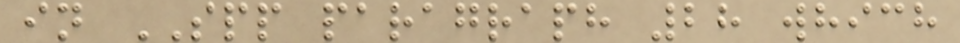in SPP paragraph 28 which
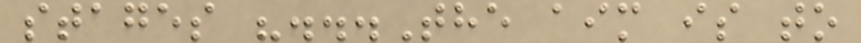stages "...The aim is to
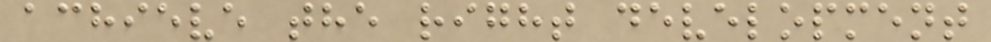achieve the right development
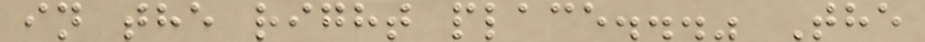in the right place..." The
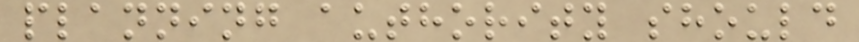planning authority should
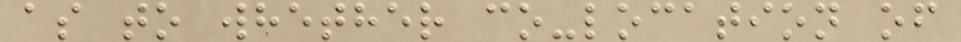as to whether co-location of
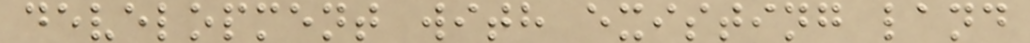development with existing land
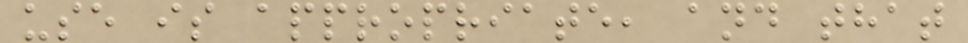use is appropriate, and that
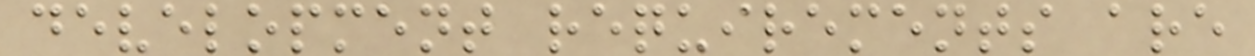development requirements are
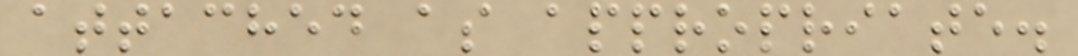attached as appropriate.
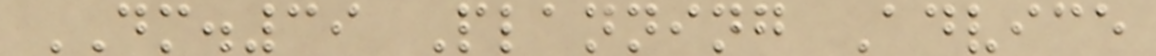DM.39 Planning Advice
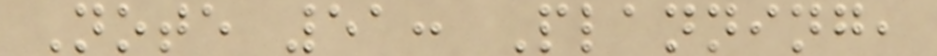Note 51: Planning,
